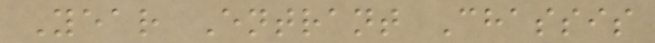Year Entrant Chassis
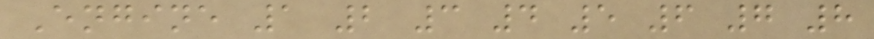Engine 1 2 3 4 5 6 7 8
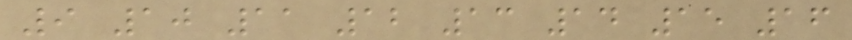9 10 11 12 13 14 15 16
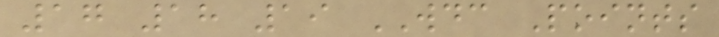17 18 19 WDC Points
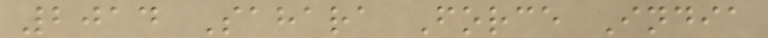2014 Sahara Force India
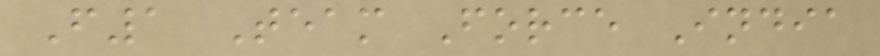F1 Team Force India
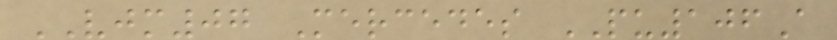VJM07 Mercedes PU106A
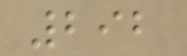292
